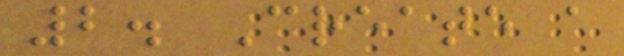2. Create a
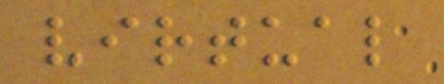virtual
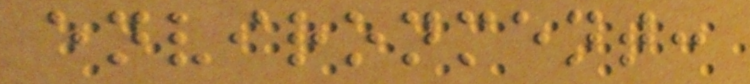environment:
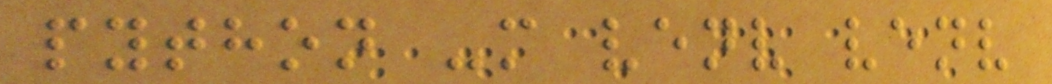python -m venv venv
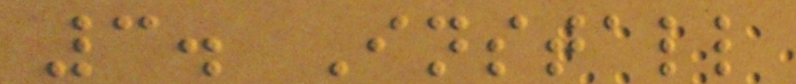3. Install
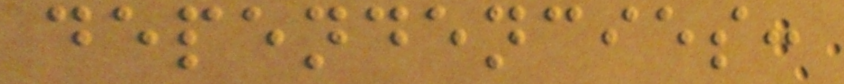dependencies:
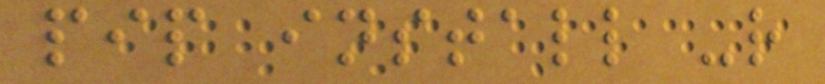pip install -r
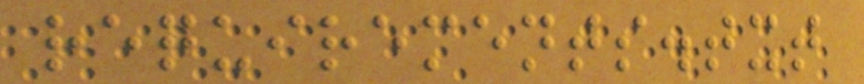requirements.txt
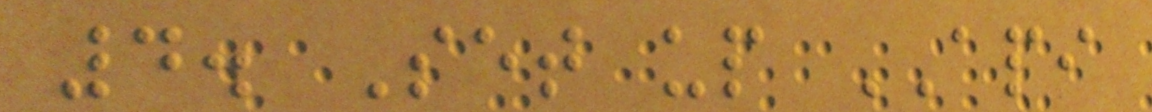4. Set up API
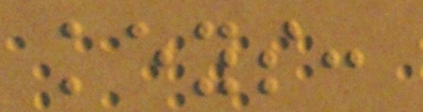keys:
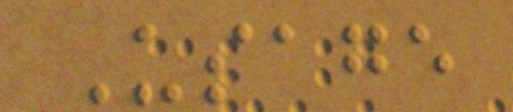Usage
